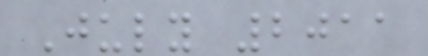July 2011
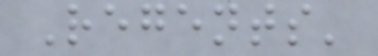Regents'
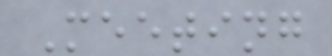Meeting
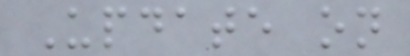Update on
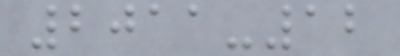2011-12
